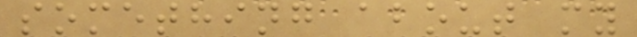something about my
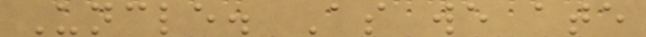Uncle. As we ate
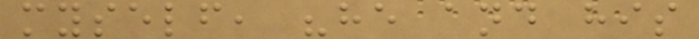myself, "he and his
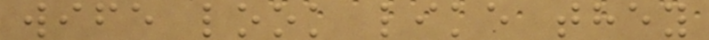wife look like they
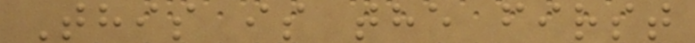This is the first
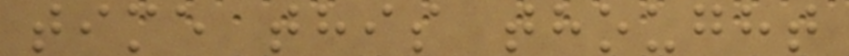time this thought
